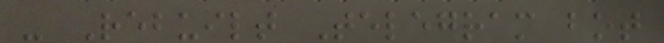- Rebuilt Telegram bot
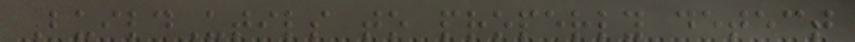BuildUtils to properly detect
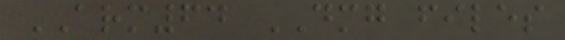ARM64 DMG files
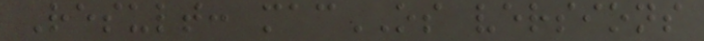Result: macOS versions
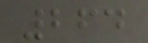264
